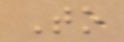To
